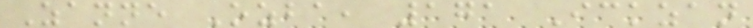Zanne Ozba, 171 Ickzan
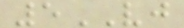5VJ
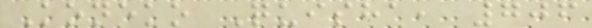Koneko Quisha, 706
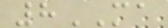8MA
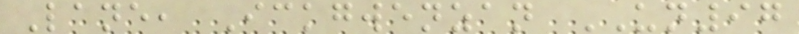Lane, Ickgwenzan UN97
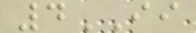4II
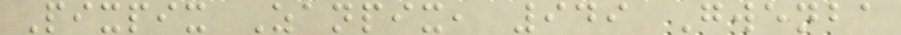Pixpix Zanpix, 949 Gwenba
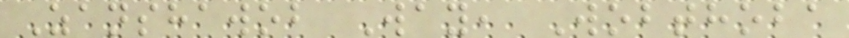Zanshawob Way, Wobthoba
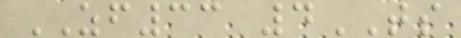ZF33 4TS
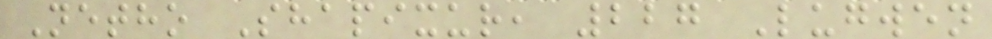Netho Shapixur, 227 Lugwen
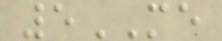5ME
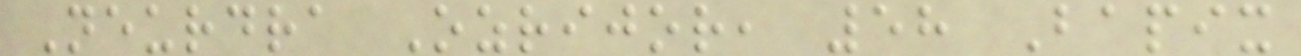Neurdra Ozrijor, 58 Bapix
